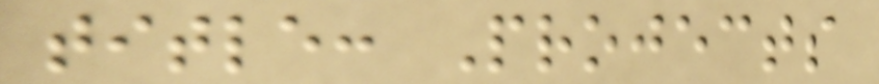title: Projects
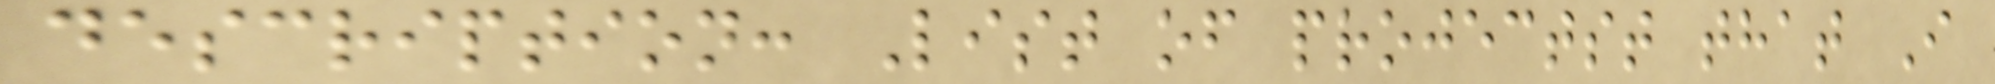description: List of projectst that I
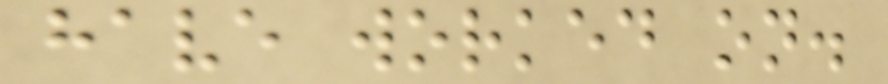have worked on.
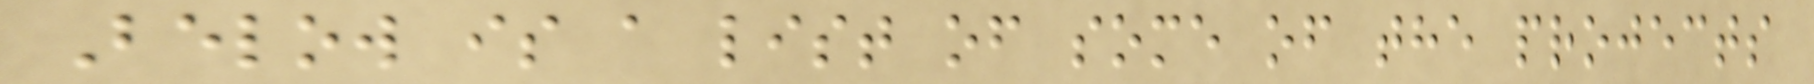Below is a list of some of the projects
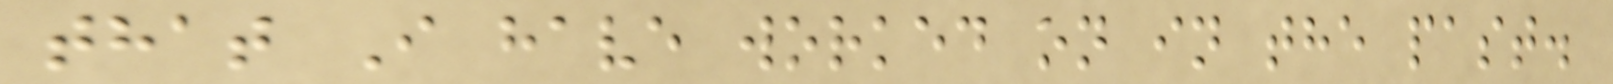that I have worked on in the past.
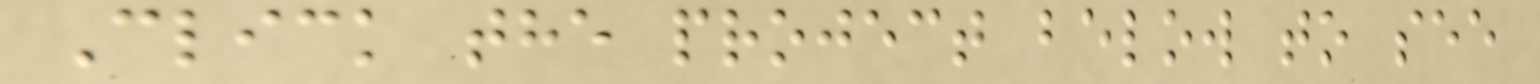Click the project below to see
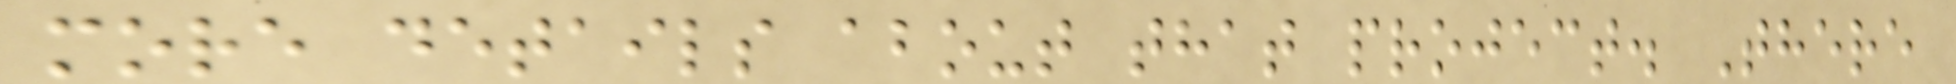more details about that project. There
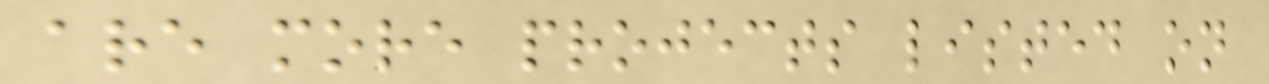are more projects listed on
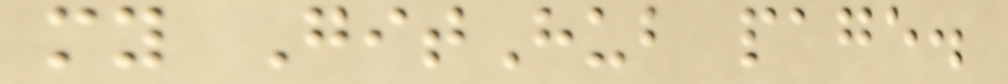my GitHub page.
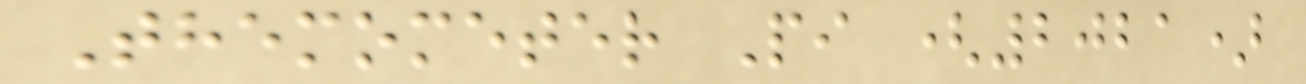Themometer Pi (2021)
